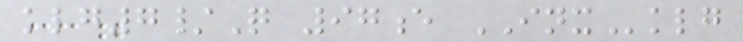klg7/Q 97e INXklg
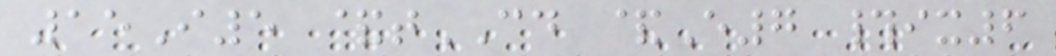15I5 &tCD &E7 #ix6
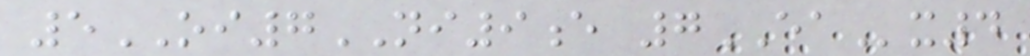5OI7NI9e 7EAx4
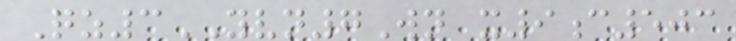Qz3YVN7Wn x9c503
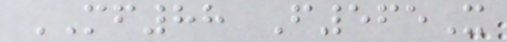MF88 F565X
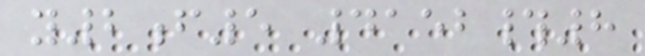y2f5 4152#8
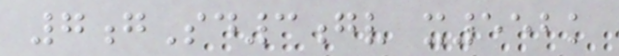7gSd3gv x552k
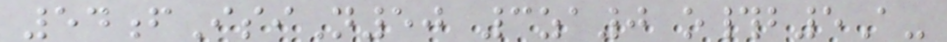54fIsiN50 3za0 o#b5A-
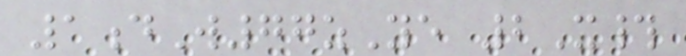1dW77zYe 2X#
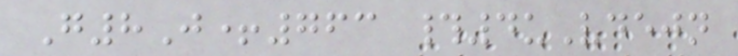G8J+763 #4uVdejn
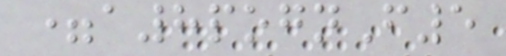=a8pognF5
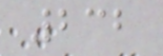232
